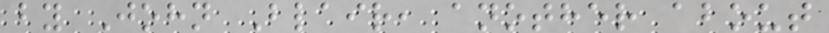by John Blair, another about
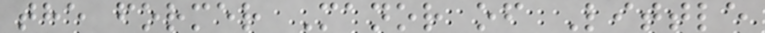the former Manor of Little
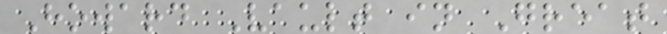Howard Vault in Great
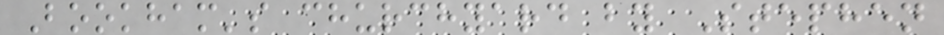Bookham's churchyard by Stephen
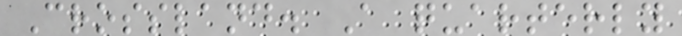Crossland. A quarterly
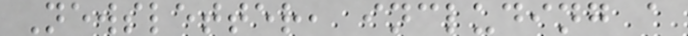Newsletter, including a
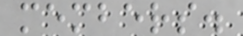members.
